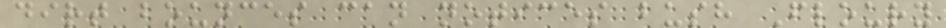dirt bounces can notices bush Floury
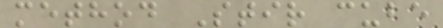method Stir cube
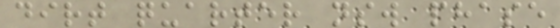dirt quarter nsw phase
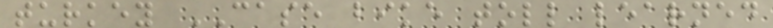turkey CASE bike toll learned
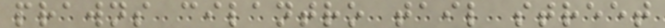prawns cilantro tail street
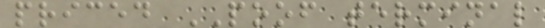priced POOF terminal
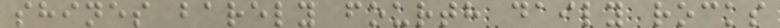shines barely fourth daily rocks
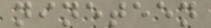nineteen
